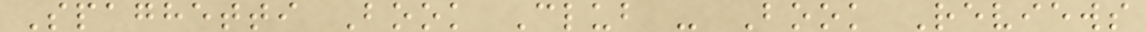Spaghetti Book Club - Book Reviews
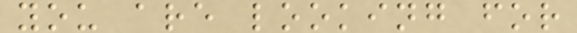you are looking for
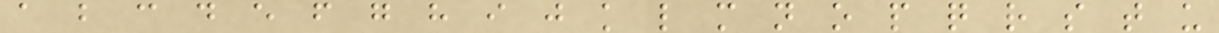a b c d e f g h i j k l m n o p q r s t u
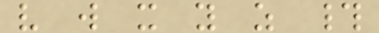v w x y z #
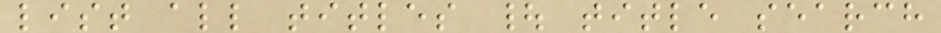list all titles | title search
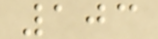103
